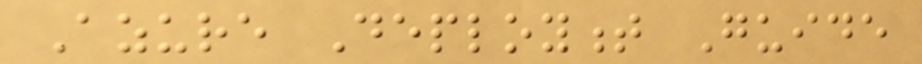Azure Deployment Guide
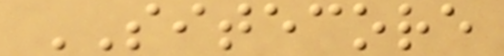SITECORE
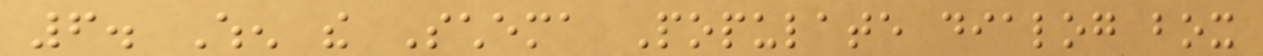6. When the Schema Populate dialog box
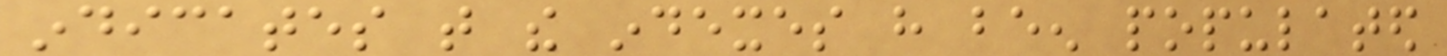indicates that the indexes have been populated
